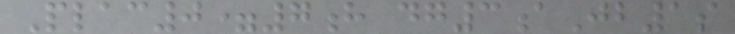Plac0=7h dg3aJb1s
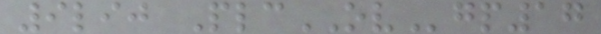9lij PlcOVgp17
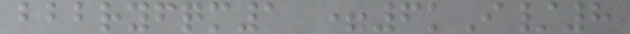bbbryfqm1 =6kI/8
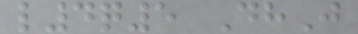l4q5 DhJ
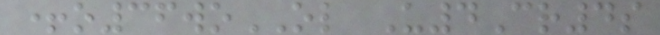+o36woOL U4Cr4s
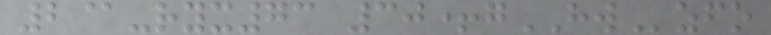2@-ryx73 30+gHWzfo
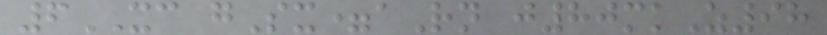6XC gSx=aRn j80mkZ98
